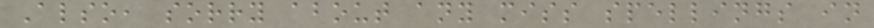Also, sorry about any miss spellings in
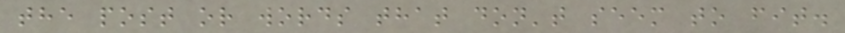the post or words that don't seem to fit.
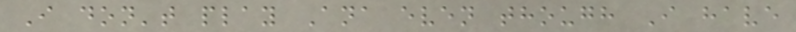I don't play Ana even though I have
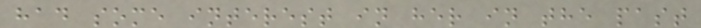had some interest in her in the past
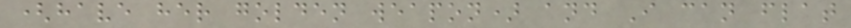(have her golden weapon) and I can flat
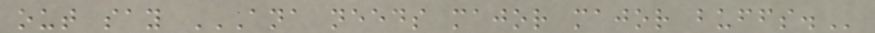out say ANA NEEDS MAJOR MAJOR BUFFS.
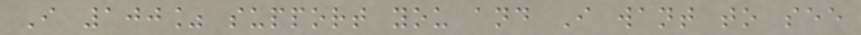I 100% support you and I want to see
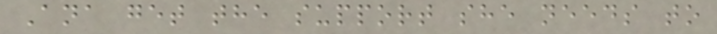Ana get the support she needs to
